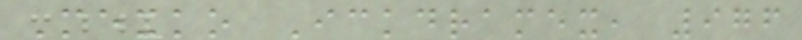Mexko Ickdramex, 976
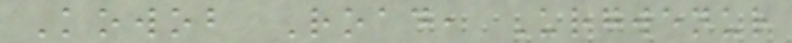Kowob Road, Urgwenur
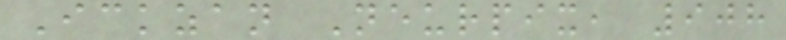Ickzan Neurpix, 908
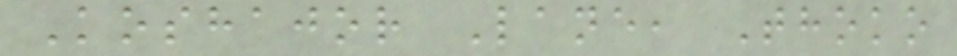Koshajor Lane, Thoko
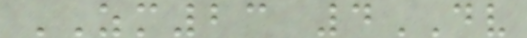ZM23 4DV
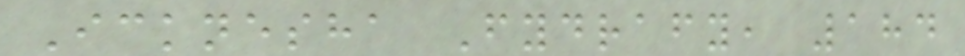Icknesha Fydrafy, 184
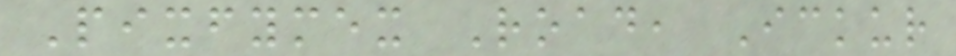Pixfymex Road, Ickur
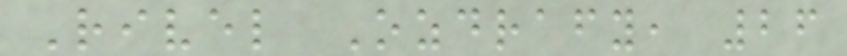Rivel Ozdrafy, 26
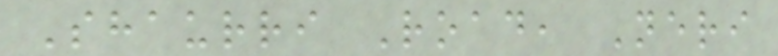Shaurri Road, Neri
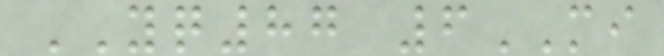YQ87 6MI
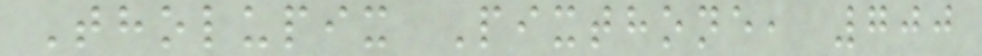Tholupix Pixthone, 700
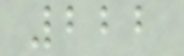222
